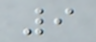9
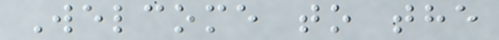Welcome to the
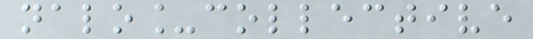nalo_collective
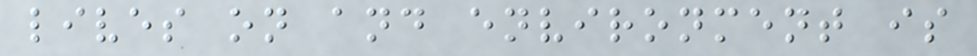lives on and environment is
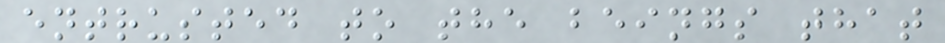entrusted to the beings that
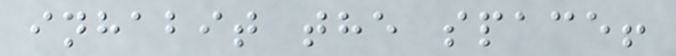inhabit the space!
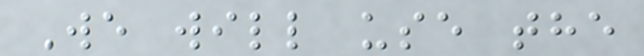We will use the
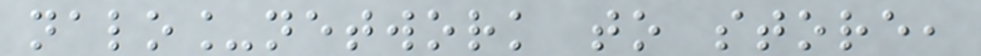nalo_network to store,
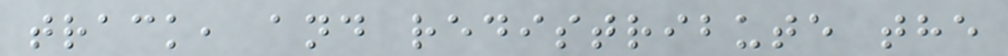track, and redistribute the
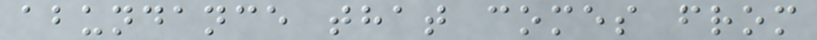abundance that comes from
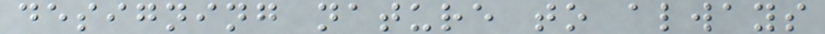designing nature to always
